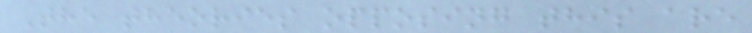The theories opposing this are
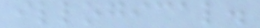illogical.
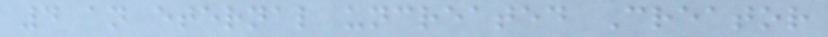4 an eternal uncreated Creator
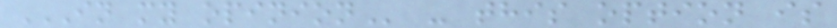IN MY OPINION - this option is
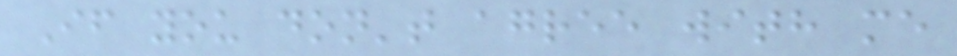If you don't agree with me
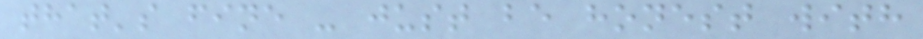that's fine - just be honest with
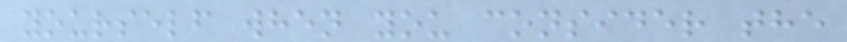yourself when you consider the
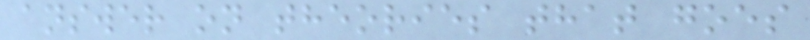answer on theories that goes
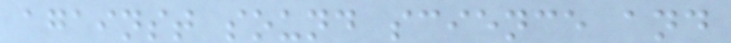against sound science and
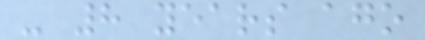- 8 years ago
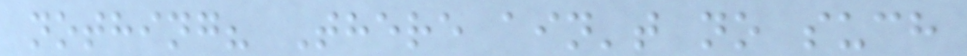nothing? There ain't no such
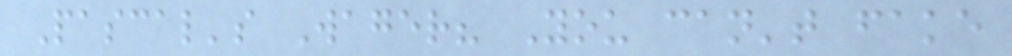Pascal's Wager? You can't fake
